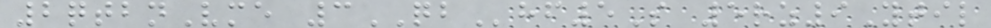2qtbnVme 3QBhf5S 5rz9Ytil
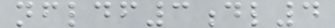nfldf3dl4
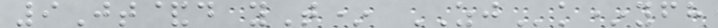9Jt&d yT* ZJk*yfh
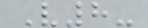V8-
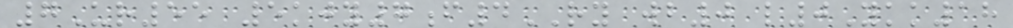7Ur55 5kjy7f4RY wb0 l0Ykk18
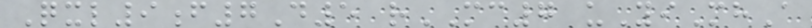Qxl9f7D5 rMC7 uYiMhA
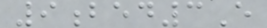9bed3E
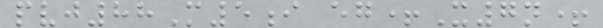pvj88M5i eg+X7n+
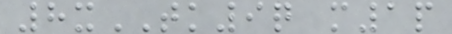8xTK9q m1p
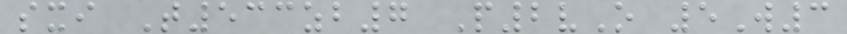sxi T533zb7 P2vO 5W3
